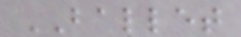BALLET
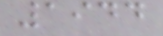1944
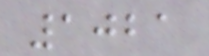1021
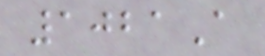1021A
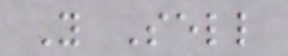You Sell
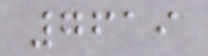7619
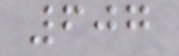607
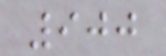900
